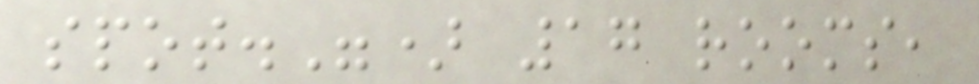spot.") 17 rooms,
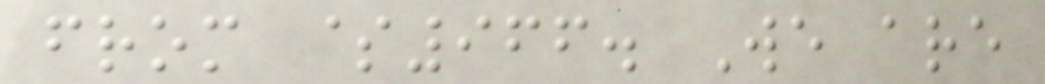from $966. We are
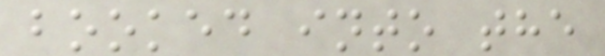booked into the
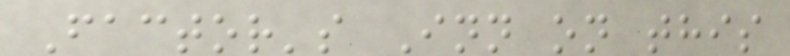Factor's Inn on this
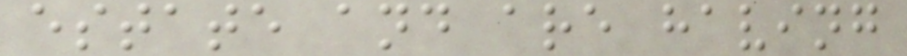estate and are having
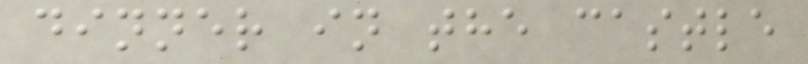dinner in the castle
